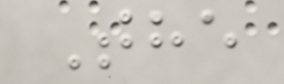The
